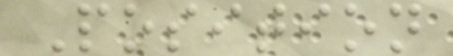Position
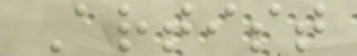Artist
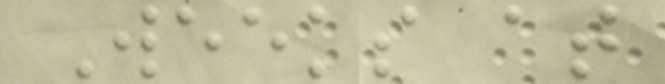Weeks at
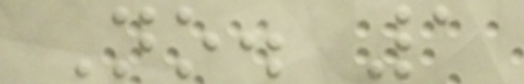No. 1
